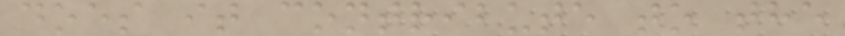does it contribute to the
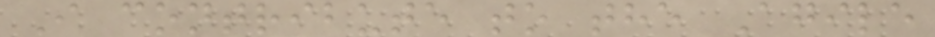I contribute to the Agile
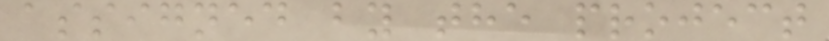assigned by the project
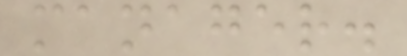manager.
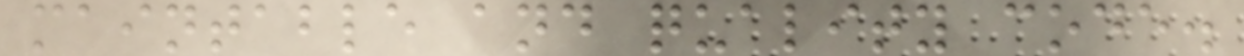maintable and quality code.
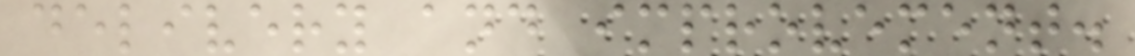delivery and improvement.
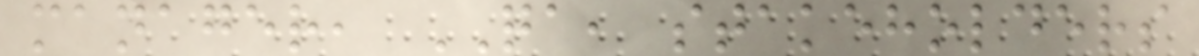manager, QA, stakeholders
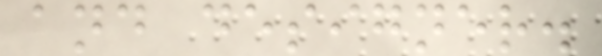and designer.
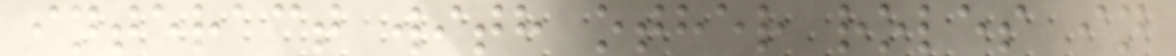interact with other roles in
